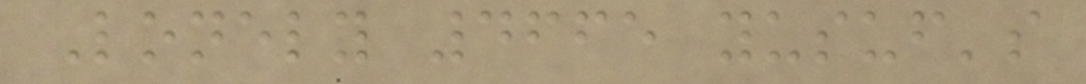Lonely 4665 yusuf's
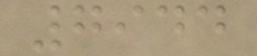7944
